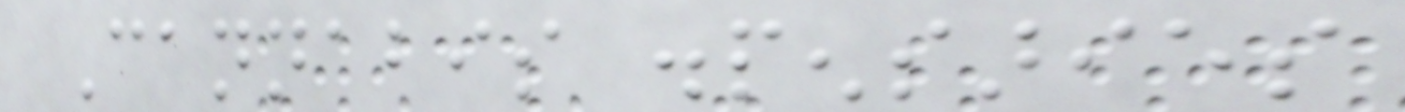Cannabis dispensaries
